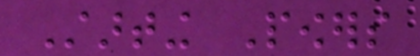Starting Powers
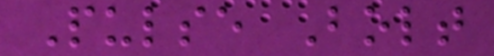Pulse Bolt
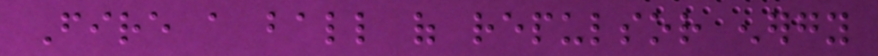Fire a ball of repulsor energy
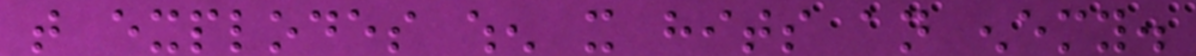that explodes when it hits an enemy.
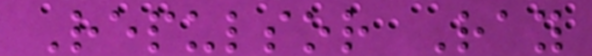Repulsor Ray
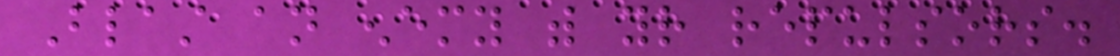Blast an enemy with your repulsors.
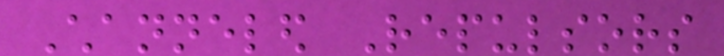Channeled Repulsors
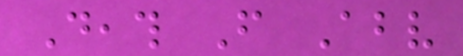Death From Above
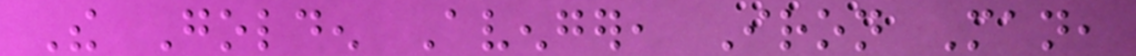The Golden Avenger, Iron Man,
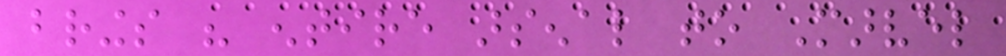brings his entire arsenal to Marvel
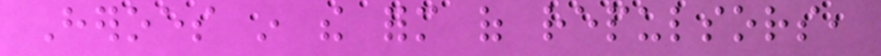Heroes in the form of repulsors,
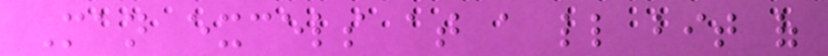Man excels at a little bit of
